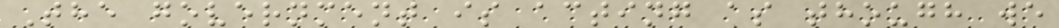The government is acting as though we
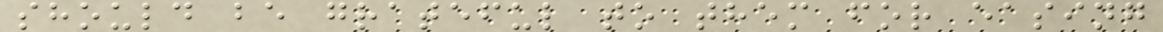should be grateful to them for easing
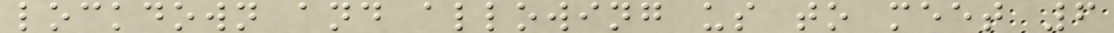lockdown and allowing us to meet 6
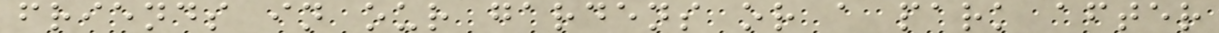friends in our gardens or a park after
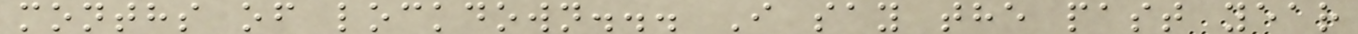months of lockdown... I say the past year
